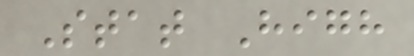Stat High
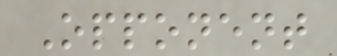Opponent
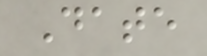Date
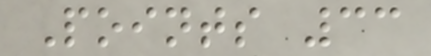Points 33
